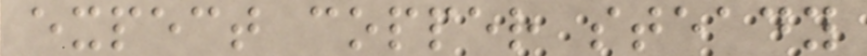expect copper steady
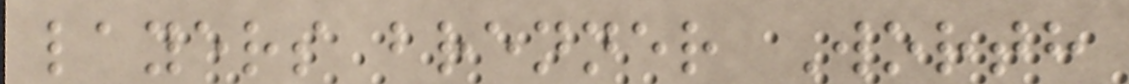layers brenner Worth
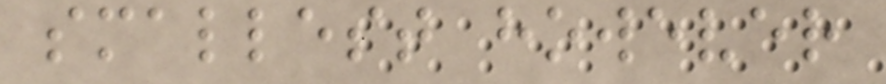smallest however
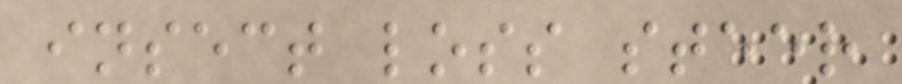insect loss steer
